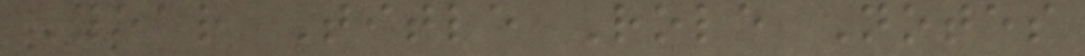Year Title Role Notes
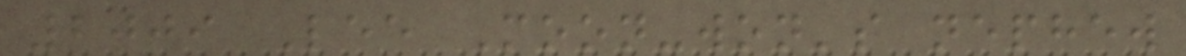2009 Lee Moon-won's nephew
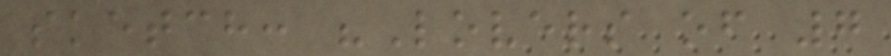sketch: "Lovers of 7
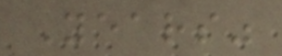Years"
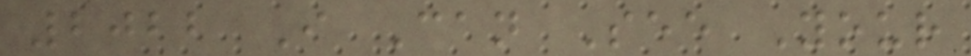2022 I Can See Your
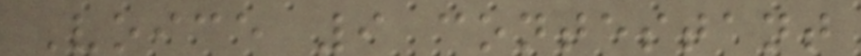Voice 9 contestant
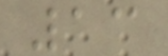13
